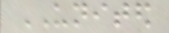UNITED
